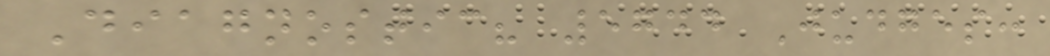Diagnostic? 5744 Judges:
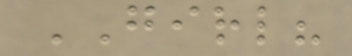GIRL?
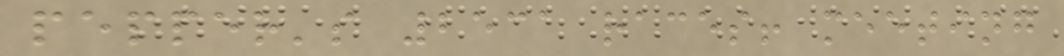pepper's 2531 races! meeting
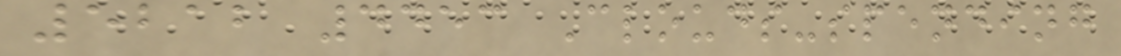5212 4453 Clouds-spending
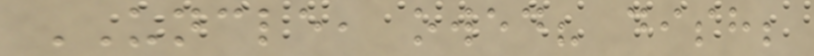UNCLE, owed? dish;
